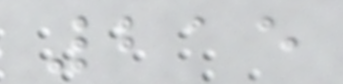215
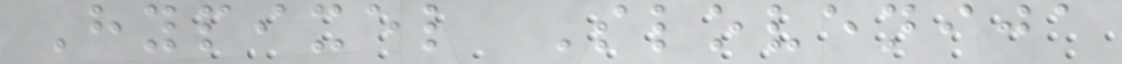Hypixel Slovenija
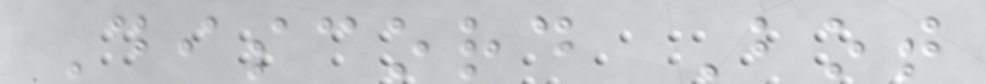Discord Bot
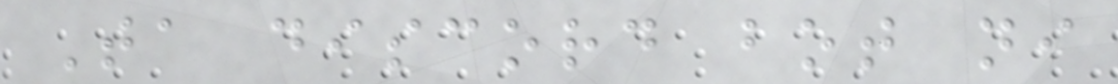Ta discord bot ni
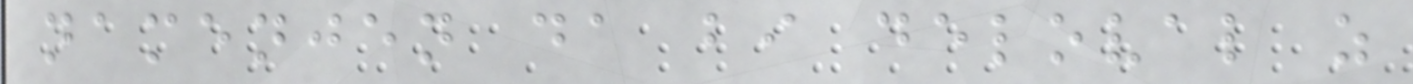namenjen da bi deloval z
